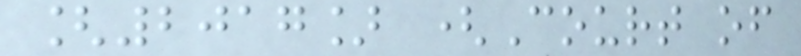[2017] (Court of
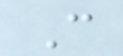C
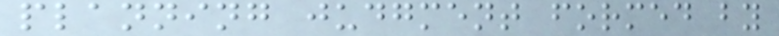planning judgment formed by
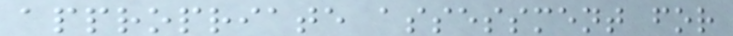appropriate assessment for
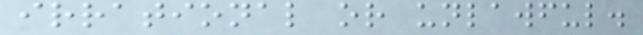irrational or unlawful.
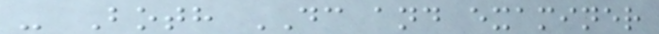- Both DC and examiner
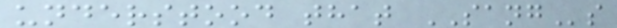understood that SANGs
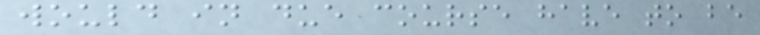would in due course have to be
